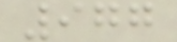977
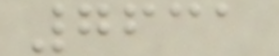7631
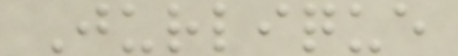Jurlique
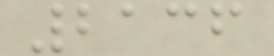2136
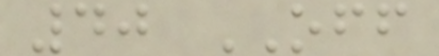40 OFF
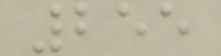255
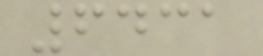6431
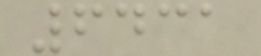6431
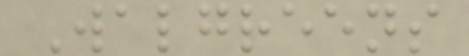Walgreens
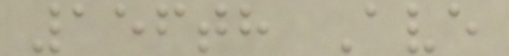156th Ave
